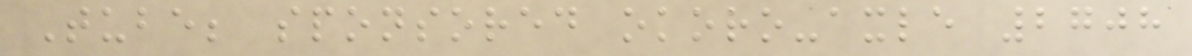Tube; sponsored okoro-axle 2708
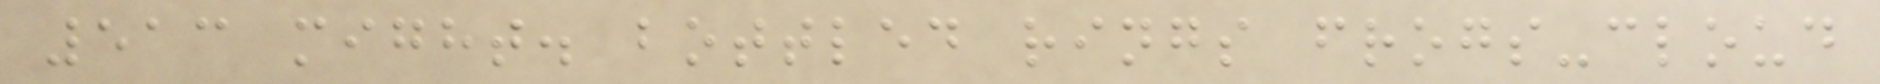513 might. bottled rings frogs-cloud
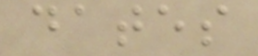dates
